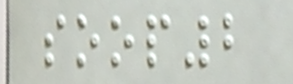soop2
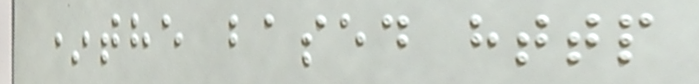*the based http
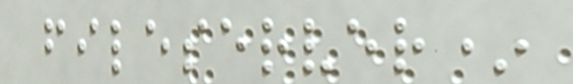fileserver*
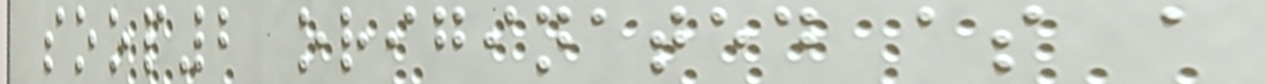soop2 originated as a
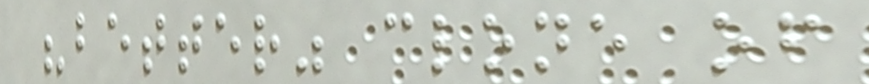"better" clone of
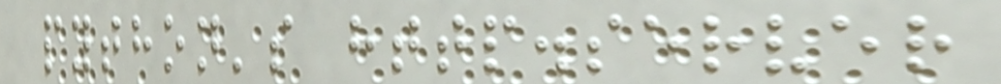python's http.server
